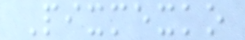Pixmexko
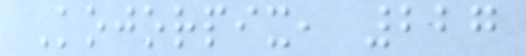Kojorpix, 227
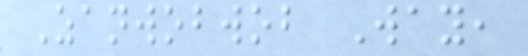Zanwobwob Way,
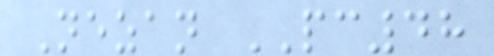Nezan PC48
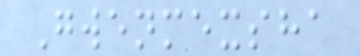Gwenmexsha
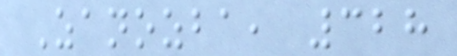Zanozba, 328
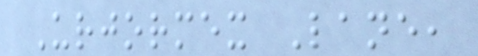Urjormex Lane,
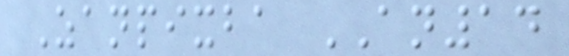Zanpixba AN14
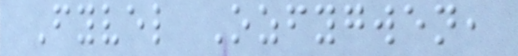Fyvel Ozfygwen,
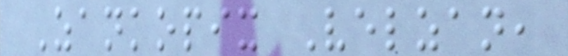Zankopix Velzan,
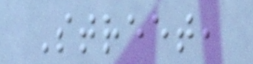Street,
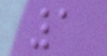1
